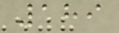189
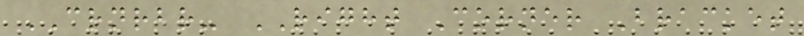CRNRBR- RIGHT Corner Bracket
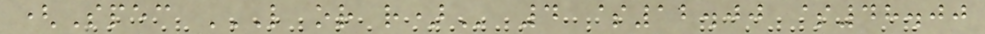(Spec L OR R) 4 $12.00 $48.00
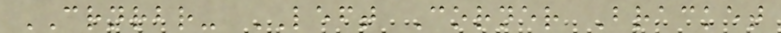CRNRBR- LEFT Corner Bracket
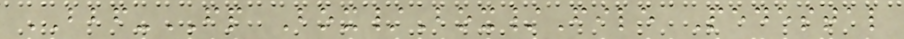BBF-FP Box/Box/File Pedestal
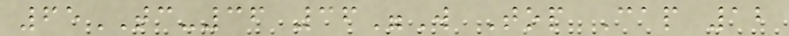65TC-36 36"W Top Cap 12
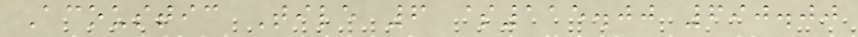Acoustic Tile 6 $115.00 690.00
